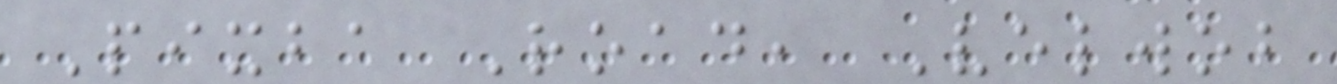Pixba Road, Velwob
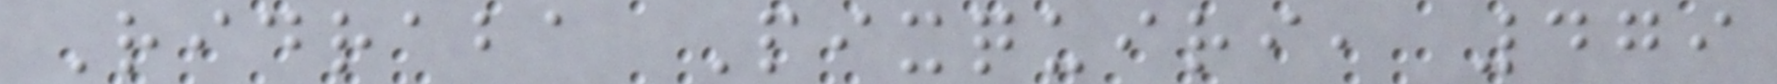Ridraba Pixquiri, 479
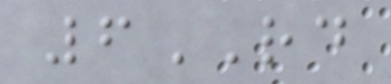6RD
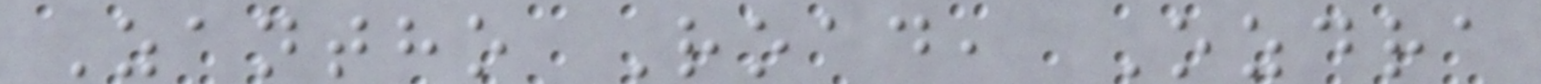Zantho Road, Ozdra
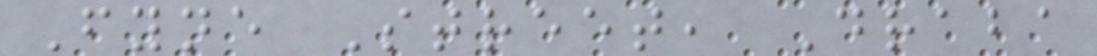Fyne Street, Draba
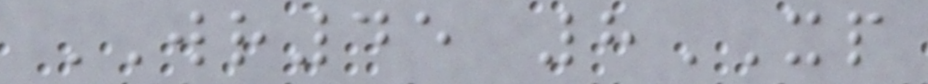WR45 8XP
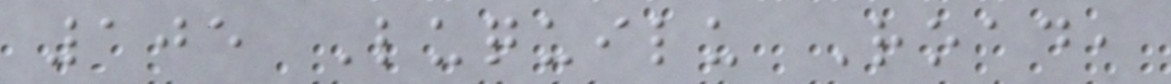105 Luquilu Road,
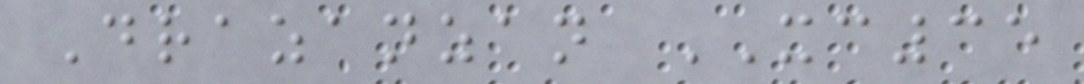Drazanzan XC35
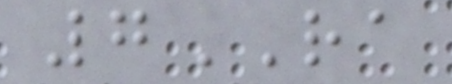7RA
